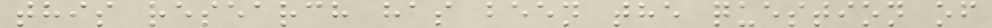this research has been the question of
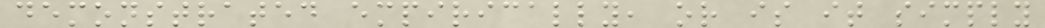demonstrated empirically, or is it simply
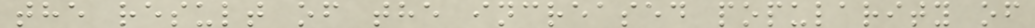the result of the increased popularity of
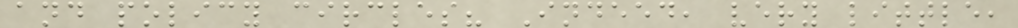and policy circles? Indeed, very little,
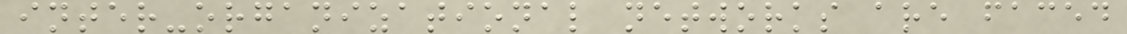inter-organizational networks are faced
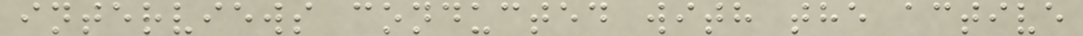interviews conducted with the active
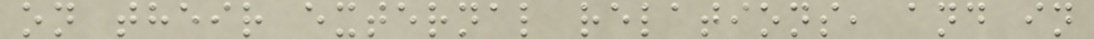on their external relations, and in
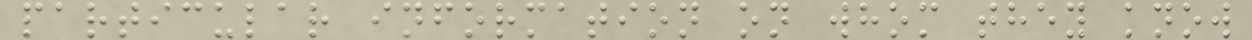particular information on whom they know
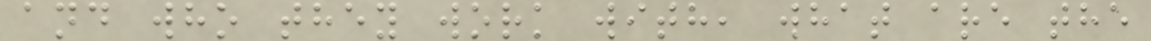and who they work with, what are the
